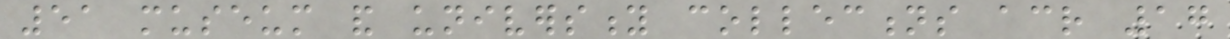51 museum and university collections across 17
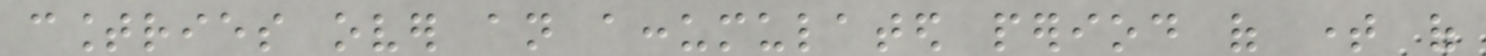countries over an accumulated period of time of
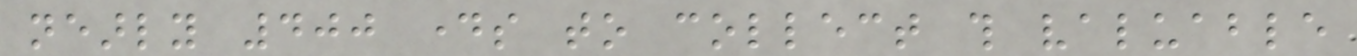nearly 400 days to collect this valuable
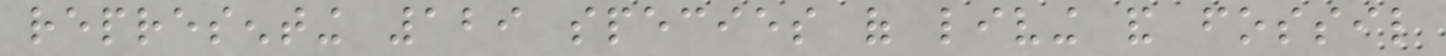representing 129 species of living and fossil
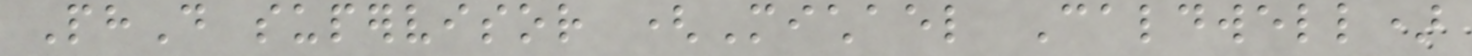PhD supervisor (Michael Caldwell)
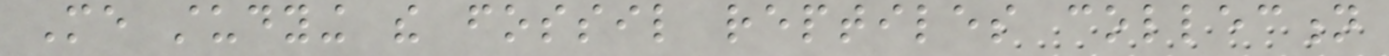Me studying the fossil reptiles collection
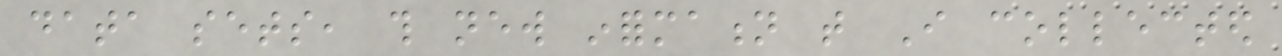data sets, this new information that I collected
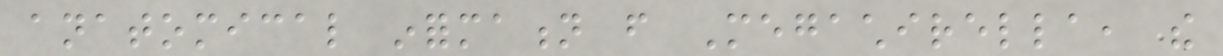anatomical information from Megachirella, the
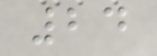24
